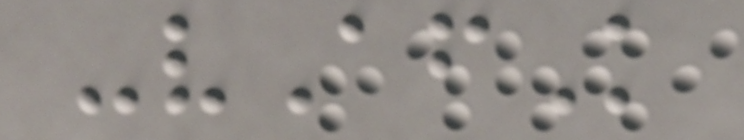-vAfK
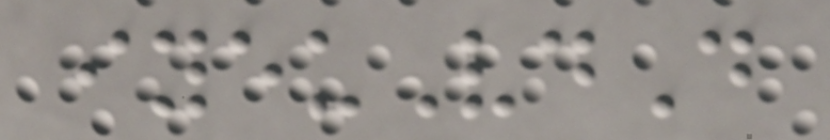iyeuVdD
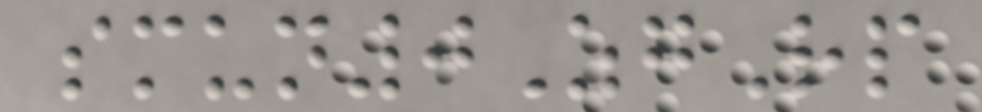smun0ZgRp
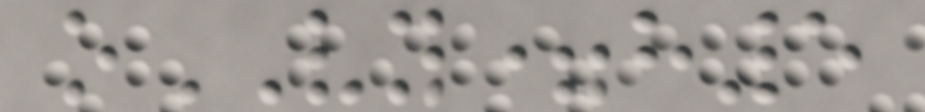oVY=h5
